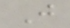J
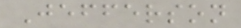Jefferson
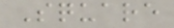Square
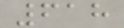618
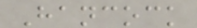Hancock
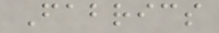Fabrics
